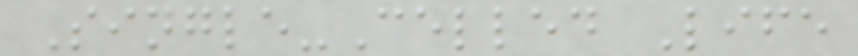Single-Celled Life
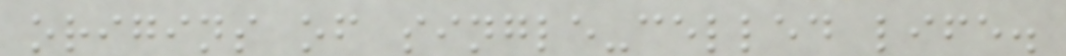origins of single-celled life.
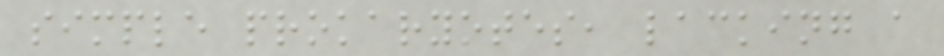simple prokaryotes, lacking a
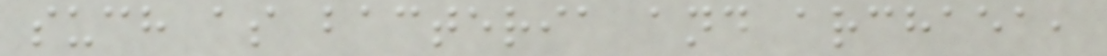such as bacteria and archaea,
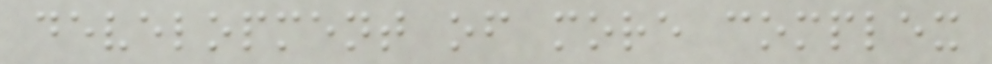development of more complex
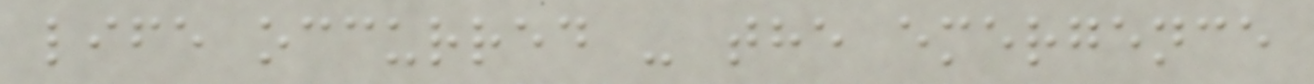life occurred - the emergence
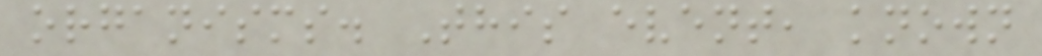organisms. This event, known
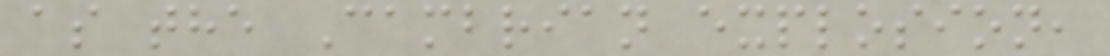as the Cambrian explosion,
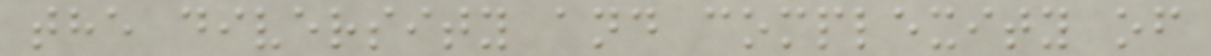the diversity and complexity of
